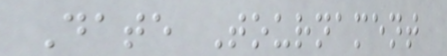Date Tournament
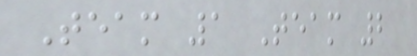Team 1 Team 2
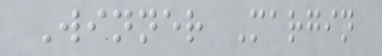Winner Margin
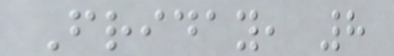Friday, 8
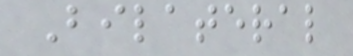Bilateral
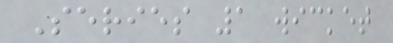Series 1 wicket
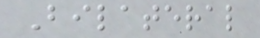Bilateral
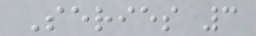Series 3
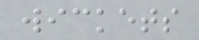wickets
